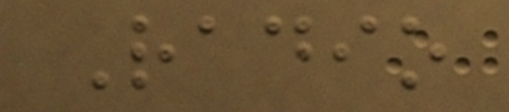Radio
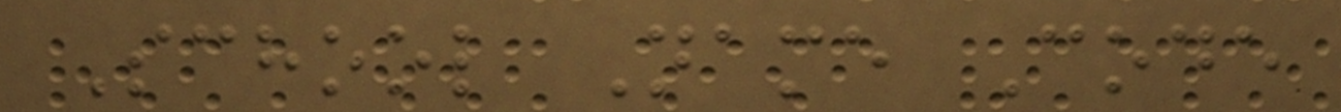School Name Code
